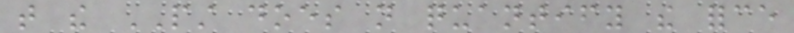that the PST does not quantify the force
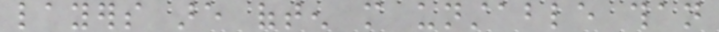layers are often more unstable than
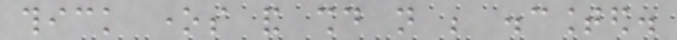thick ones and should not be discounted.
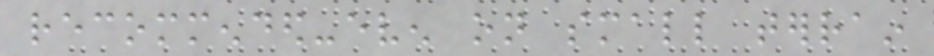recommended-even on small terrain
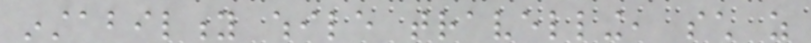instability while travelling, such as
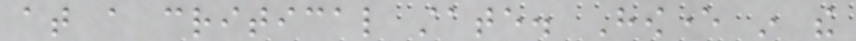at a critical state. However in the
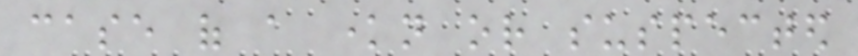case of a known or suspected
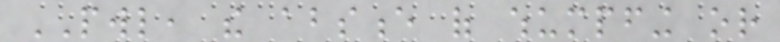PWL, the absence of whumpfing or
